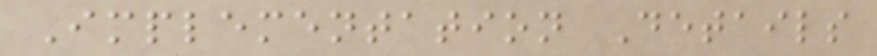Implementation Details
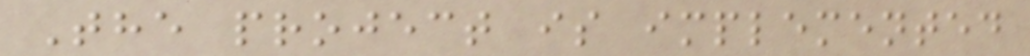The project is implemented
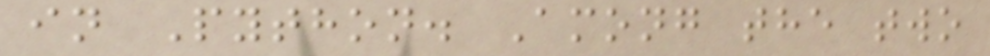in Python. Among the two
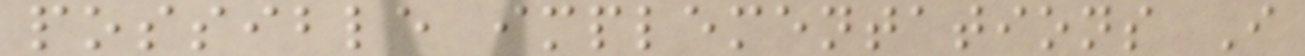possible implementations I
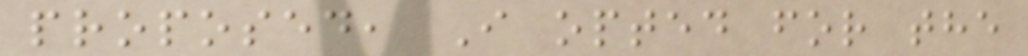proposed, I opted for the
